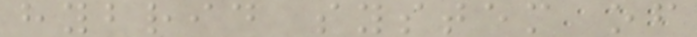hybrid system of
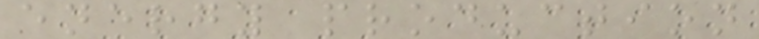energy production
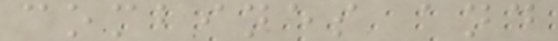combines and
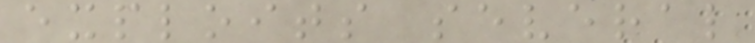exploits several
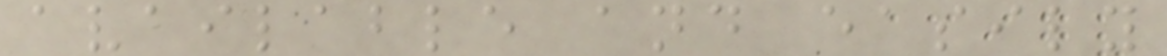available and easily
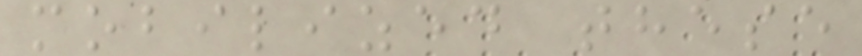mobilized these
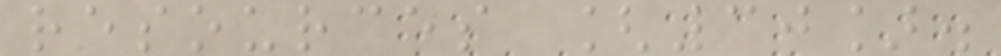resources [30].
